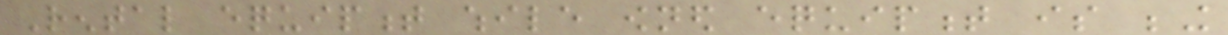Rental equipment while owned equipment is being
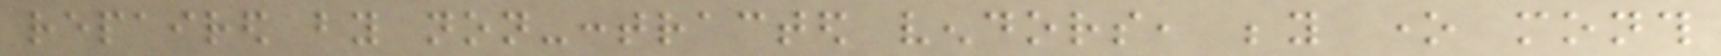repaired by non-contracted vendors, beyond one month
